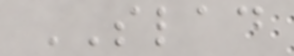SLAD
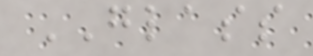GLASS
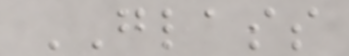GLASS
